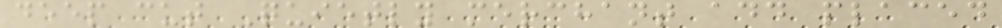deep cut Quietly merchant add placed
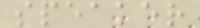speaker
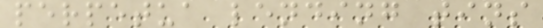perpetua lending tins
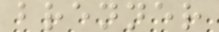brenner
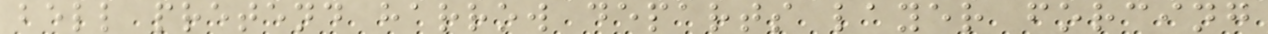bell pretend harrow departs layer forcing
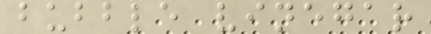bubble vinegar
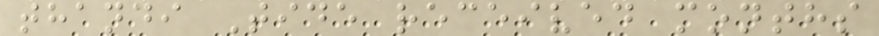thandi Tide received months
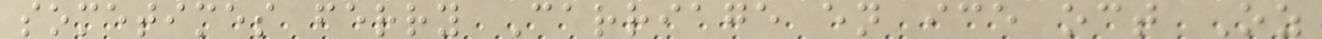sometimes ferry Carriage en ice oct Oz
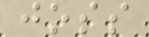joss
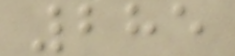285
